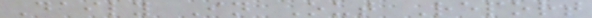Daily In Out Report
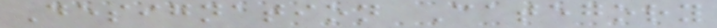Designation Category
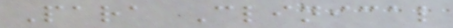Para Clinical
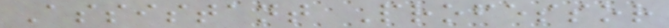Assistant Professor
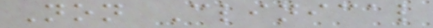Non Clinical
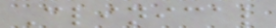Clinical
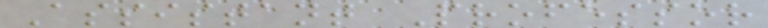Assistant Professor
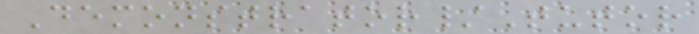Demonstrator/Tutor
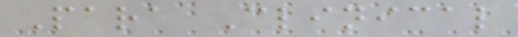Para Clinical
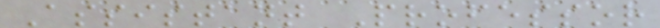Assistant Professor
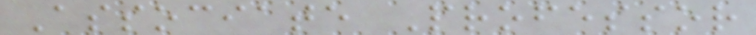Associate Professor
